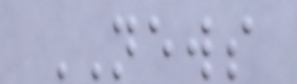NEWS
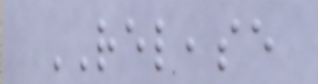RELEASE
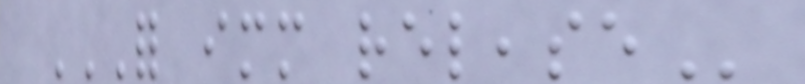FOR IMMEDIATE RELEASE
